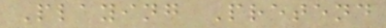Playing Pretend
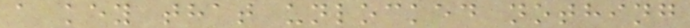a key that unlocked nothing
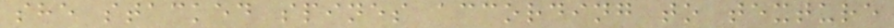she stacked spines according to texture
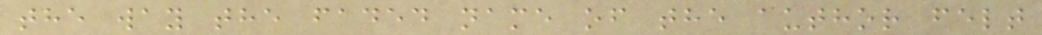the way the faded name of the author felt
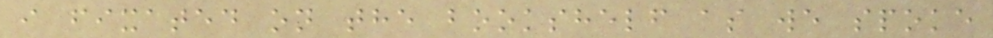i fixated on the bookshelf as we spoke
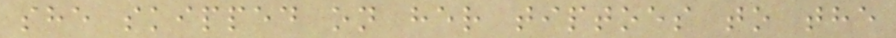she skipped on her tiptoes to the
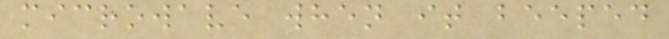microwave when it beeped
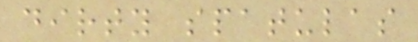dirty spatulas
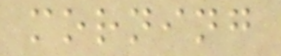morning
